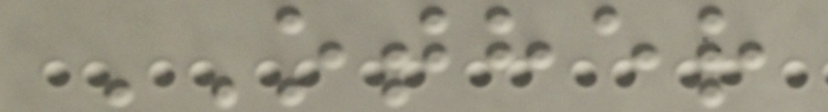OTHER
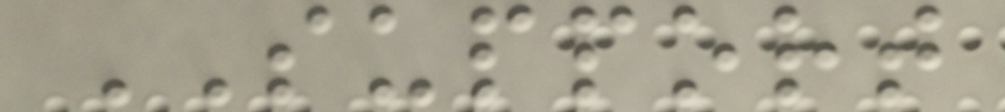SUPPORT
